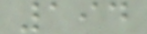194
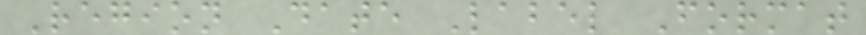Region Date Label Format
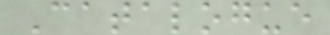Catalogue
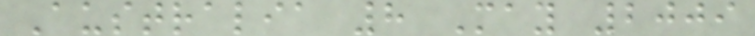Australia 8 May 2009
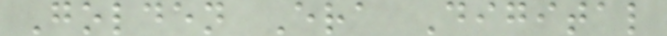Golden Era Digital
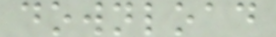download
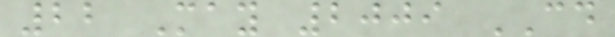22 May 2009 CD
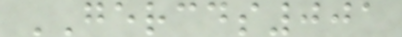GERCDS001
